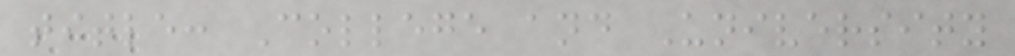title: College and University
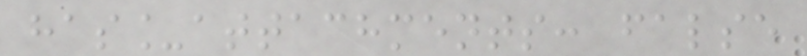has_attachments: false
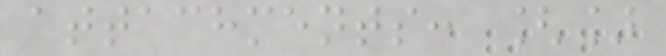attachments: []
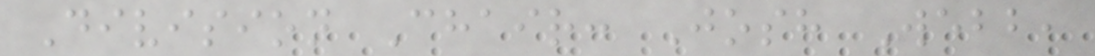Division Chair: Josh Webb,
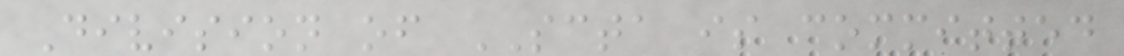Division of SCTA is committed
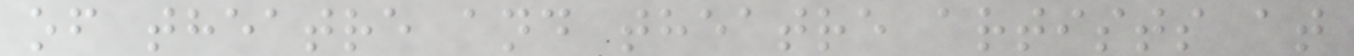of theatre and theatre artists at
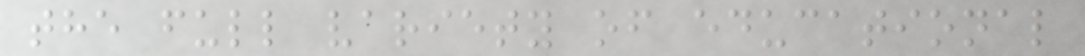the full variety of educational
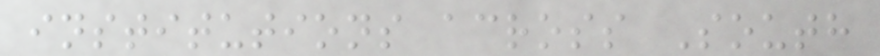institutions across South
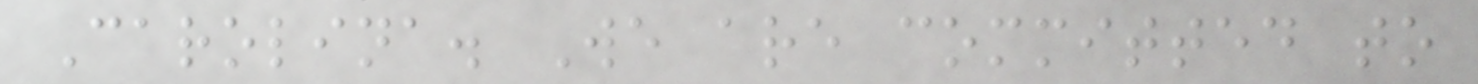Carolina. We are committed to
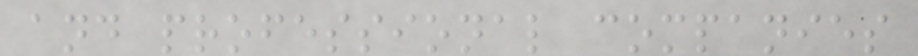and professional companies
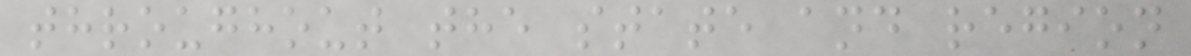throughout the state and region
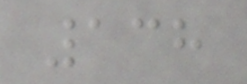138
